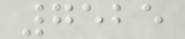7525
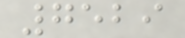7529
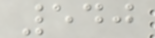540
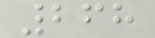268
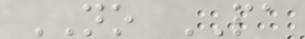NO PA
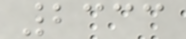2333
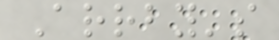Arrby's
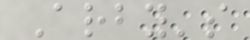Arby's
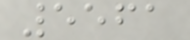5561
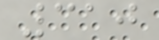310
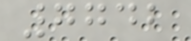7742
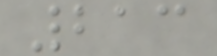213
